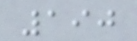190
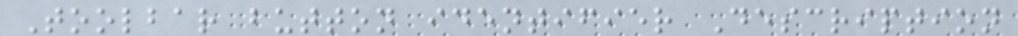Toolbar button identifier Description
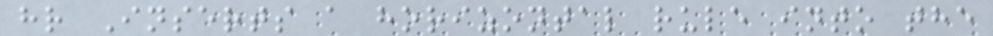hr Inserts a horizontal rule into the
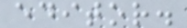editor.
